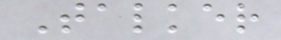Talker
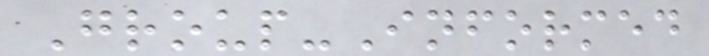Group-Informed
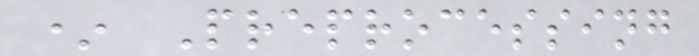* Preprocessing
